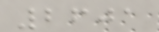2601
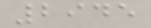2945
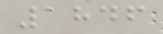1846
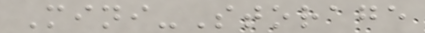Mini-Storage
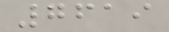7619
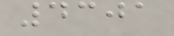4301
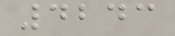4243
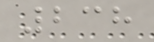238
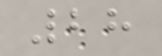28
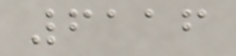6116
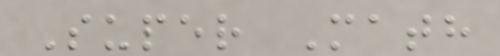Super Math
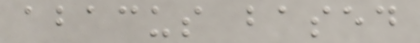abacus based
